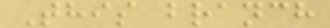This branch
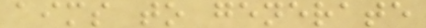aims to generate
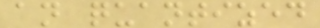an quantized
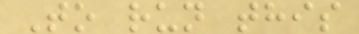To run this
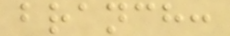branch:
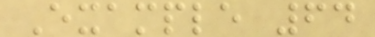Example 64
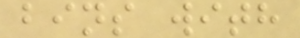bins with
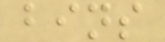bins
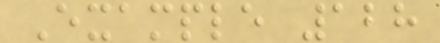Example 128
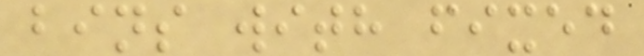bins with fixed
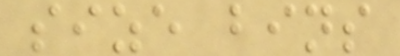size bins
